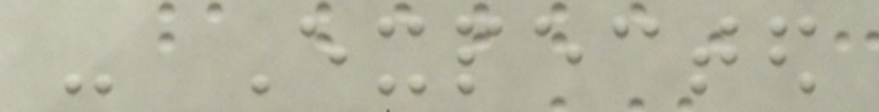- Expected
